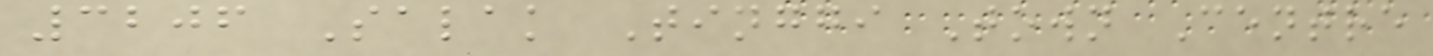3206 Salak Tinggi Town Centre
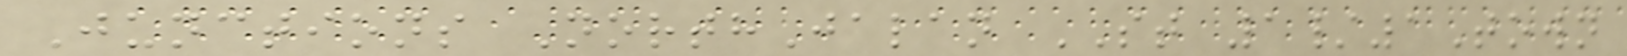Junctions NorthJalan ST 1/1Town
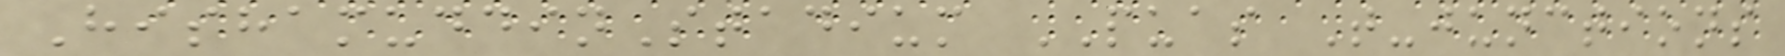HishamuddinStadium PUAS T-junctions
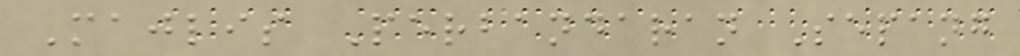Majlis Perbandaran Sepang
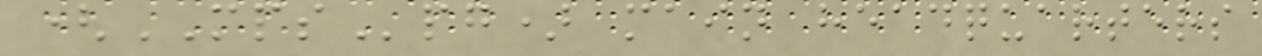(MPSpg) main headquarters
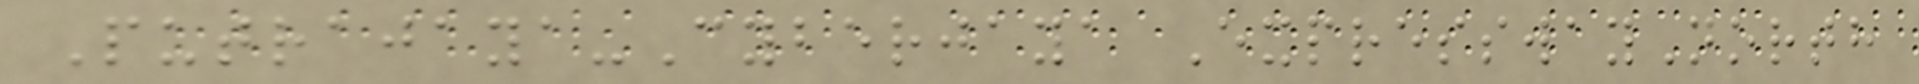Putrajaya-Cyberjaya ExpresswayNorth
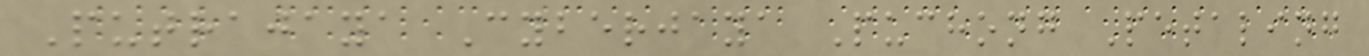Putrajaya Cyberjaya Puchong Petaling
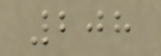208
